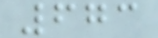673
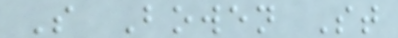S Bowen St
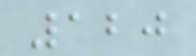120
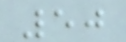50
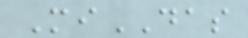MiDAS
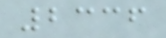2336
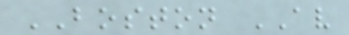BOSTON AV
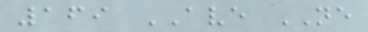169 AVE NE
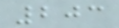203
